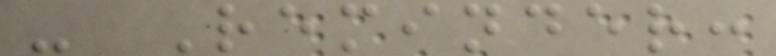- Reminder:
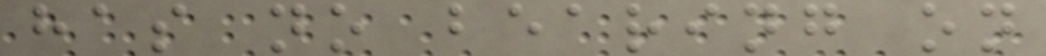has no bearing on
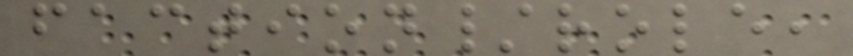faction/role,
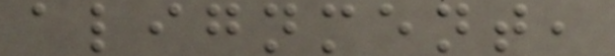alignment,
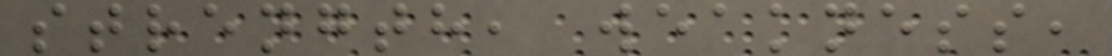strength, weakness,
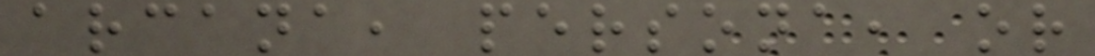arcana, persona, or
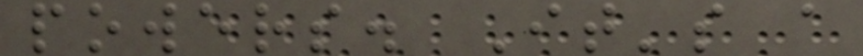powers. It's a
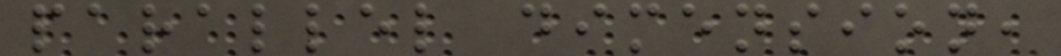parallel dimension,
